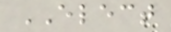ELECT
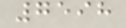7598
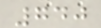740
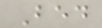Bed
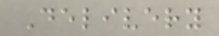Delivery
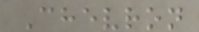Chevron
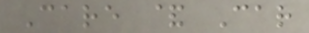Care & Car
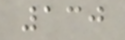130
